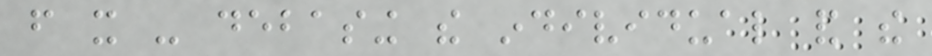from it - debasing the individual and the
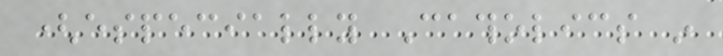(especially Catholics in
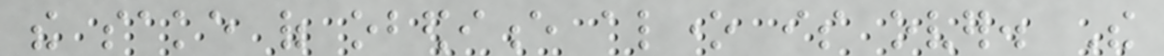the sake of obedience alone is over. The
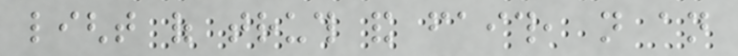light of truth and faith, not an
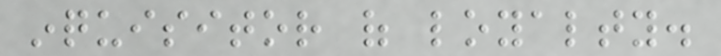inquisitor of loyalty.
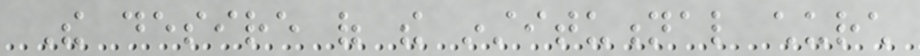The desire of the institutional church
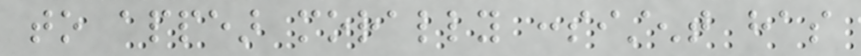to appear morally consistent has
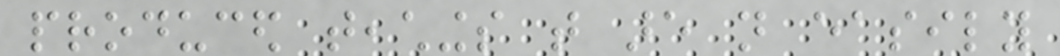produced teachings that are not easily
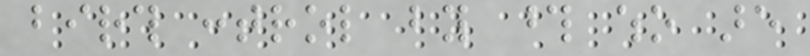birth control by those who are
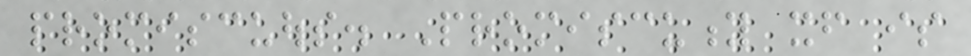promiscuous. Promiscuity itself is
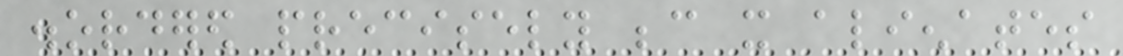disordered precisely because it alienates
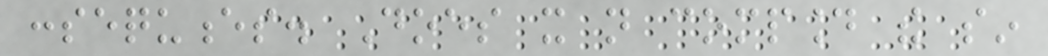consequences. Does it not compound the sin
